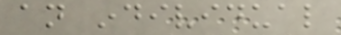an individual
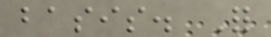basis. For
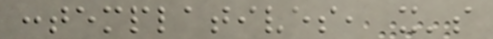contemplatives, it's
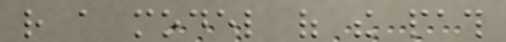rather a model of the path
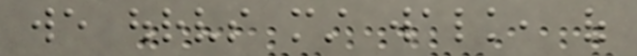we ourselves must walk, of
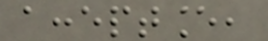acceptance,
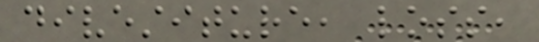divestiture, loss,
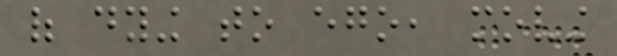of dying to ego, moving
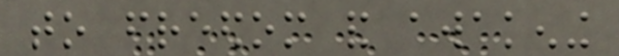to freedom and awakening
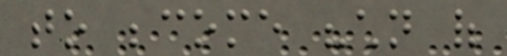to become "children of
